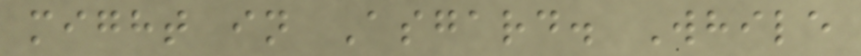might in Asgard. While
